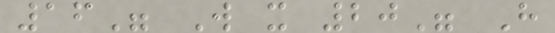16" W x 20" H
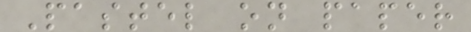Pastel on paper
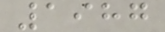1987
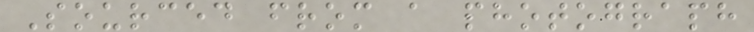Sourced from a photograph
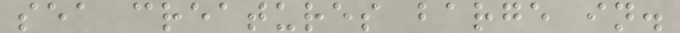sea creatures barge in.
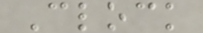Clock
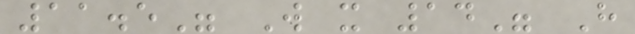11.5" W x 14" H
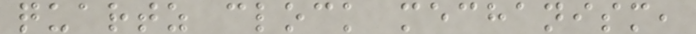quartz clock mechanism,
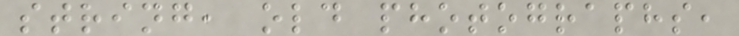string, old photographs,
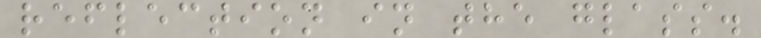reflection in the glass.
